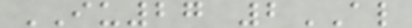IU27 2AL
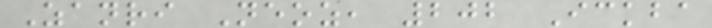Zanri Neoz, 202 Ickba
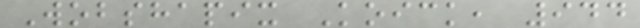Wobshapix Koick, 944
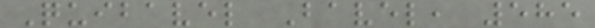Quibavel Bavel, 585
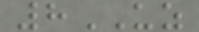8UZ
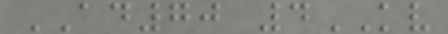AD70 4KV
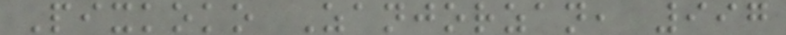Pixkoko Zanjorzan, 997
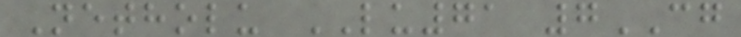Netholu LU71 7CG
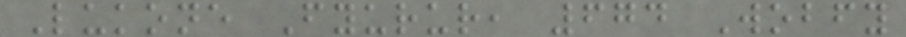Lukone Fyurur, 674 Wobfy
